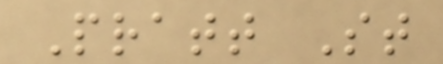Pratt St
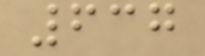637
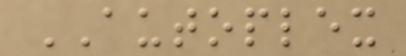AUTOPLEX
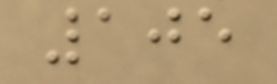105
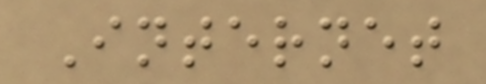Internet
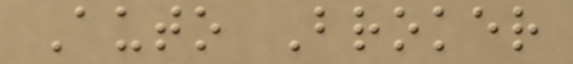Auto Broker
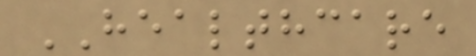HEALTHCARE
